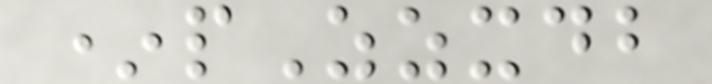*pZzxdb
